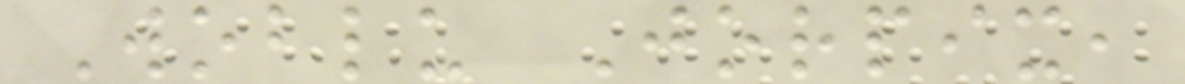Woblu Jorpix,
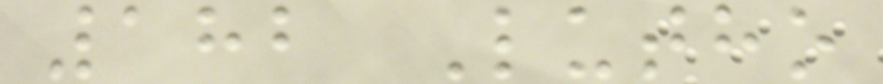182 Lutho
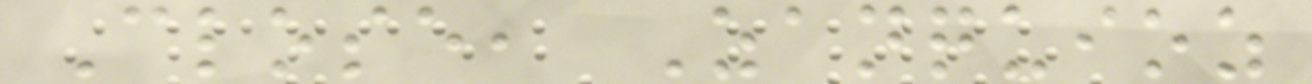Close, Zanquioz
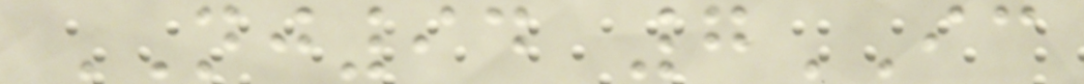NJ94 7IC
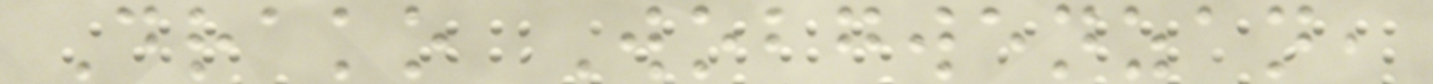Drako Wobgwenzan,
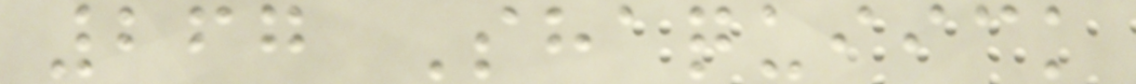267 Shaquiick
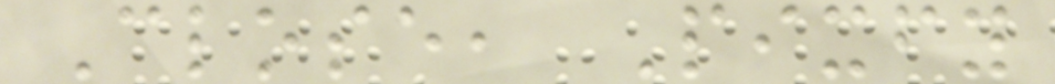Close, Pixfy
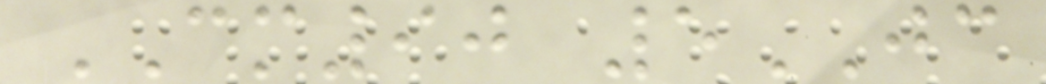CM90 5JC
